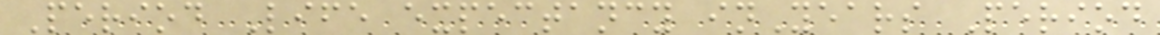Period Life expectancy inYears Period
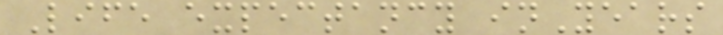Life expectancy inYears
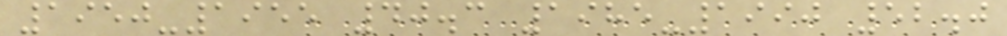1950-1955 40.3 1985-1990 52.0
